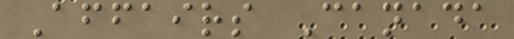Affairs Canada
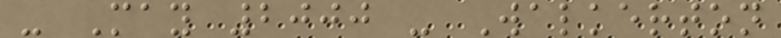- May 2000 - Walkerton
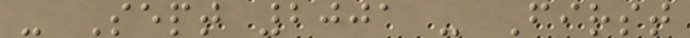- Sept 2001 - First
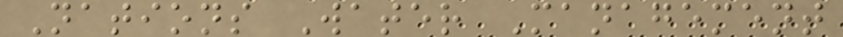Nations Water Management
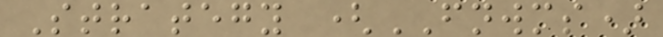Strategy (FNWMS)
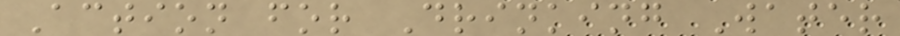Action for Drinking Water
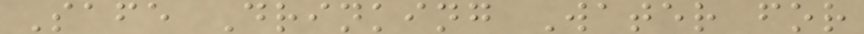Safe Drinking Water for
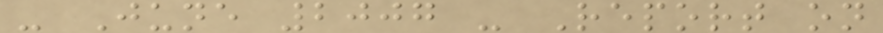- June 2007 - Report on
